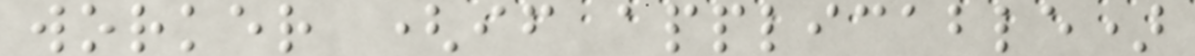worker (if applicable)
